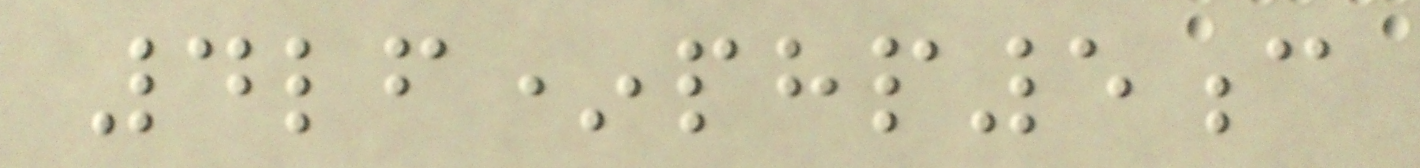4lf*php5c
